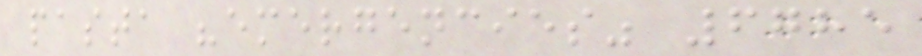pasta "emergencies" 6785
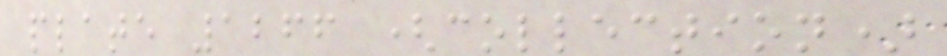plate 1266 (collection)
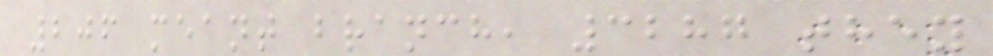206 meant branch, 3287 they
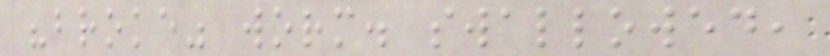"broke" worm. swallowed,
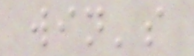win's
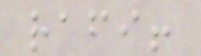rafi!
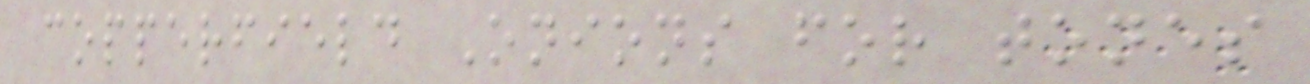copperfield Onions for tones
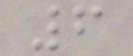6
